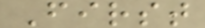First
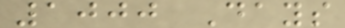1000 Days
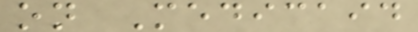on Medicaid
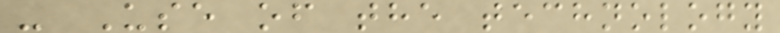- Use of the technology
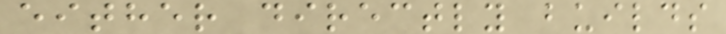either directly builds
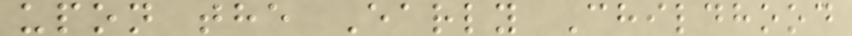upon the Early Childhood
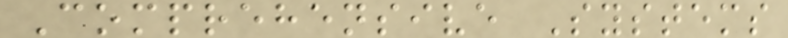Comprehensive Systems
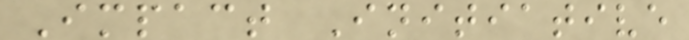Impact Initiative
